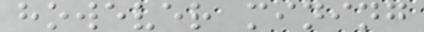however mining
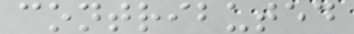contributed
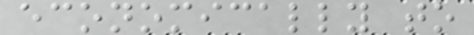economically to
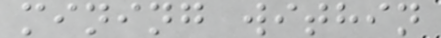mining within
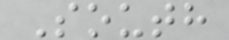South
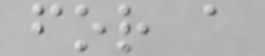for a
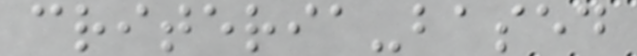criteria-based
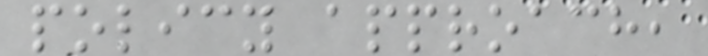policy approach,
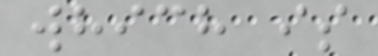which is
